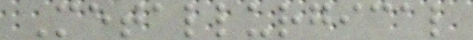Metallurgical
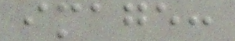image:
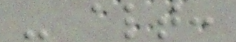- alt:
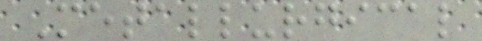Metallurgical
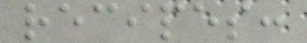recipes:
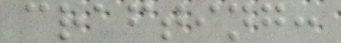crafting:
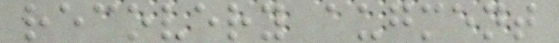recovery augment
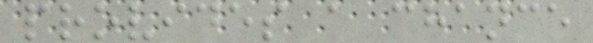provides a chance
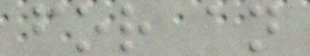for an
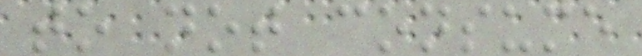to not consume
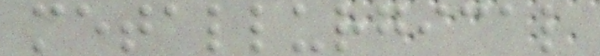metallurgical
